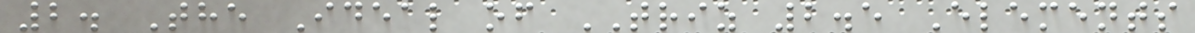2. The Ideal of TRIZ 2.5 Elements
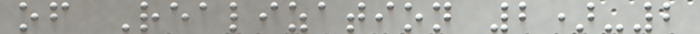of Realization 2)-2
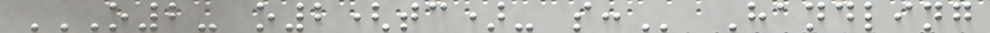O2- O2(TC)- S: Handling
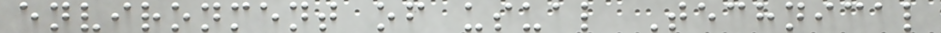environment of usual Technical
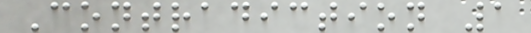Contradiction 1
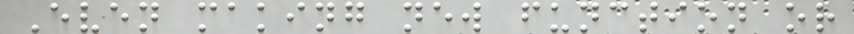Even making new function or
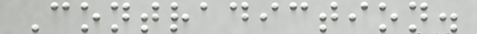Contradiction.
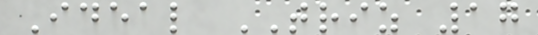Ideal TRIZ 17
